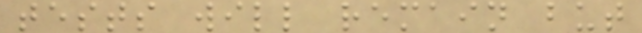tests will remain but
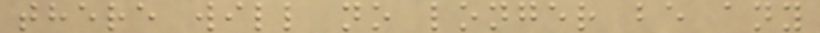there will no longer be any
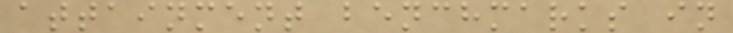attainment benchmarks in
